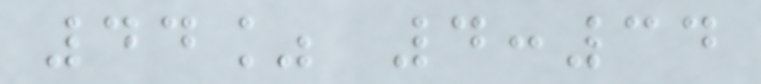44% 4:34
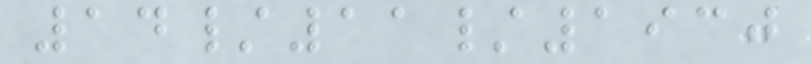14/11/1930
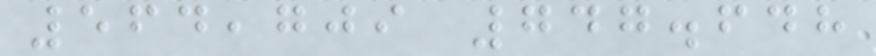564,709 747.648
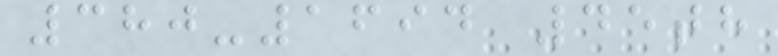380-1694 45th
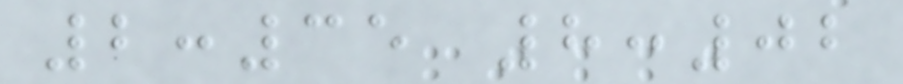2:35 8:02
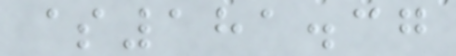$181.37
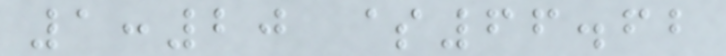1:20 $66.62
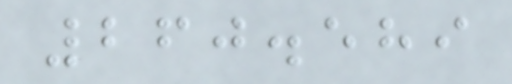260.589
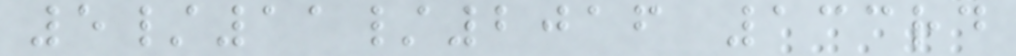5/11/2016 133rd
